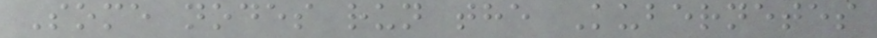Some nodes run the Kubernetes
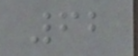62
